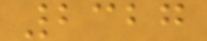2327
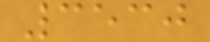3530
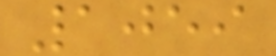1059
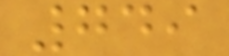749
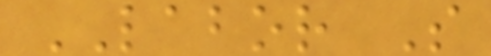LABOR S
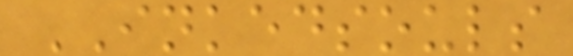INKEDSOULS
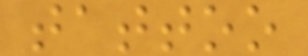tattoo
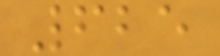625
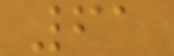61
